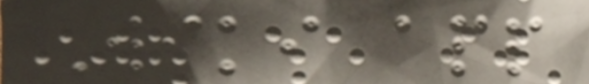Wiki app
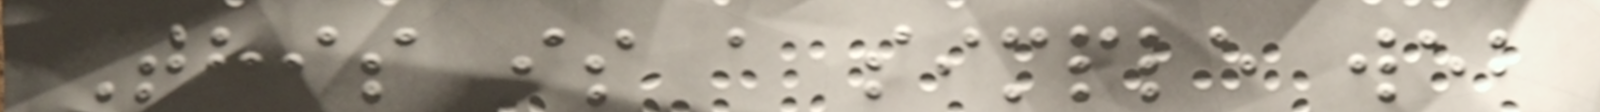This is a simple web
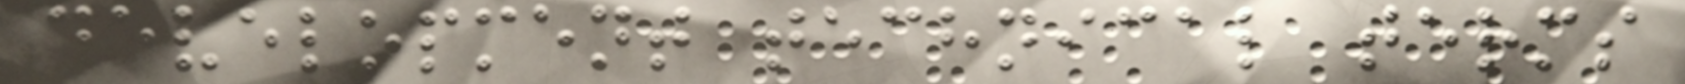development technical terms
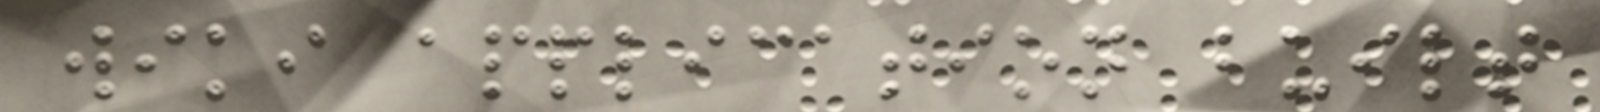wiki application built
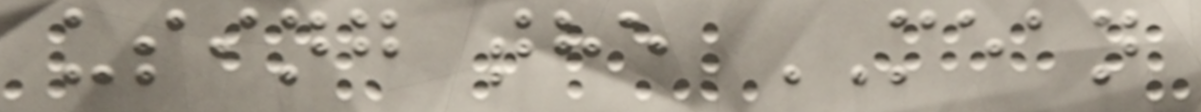using the MEAN
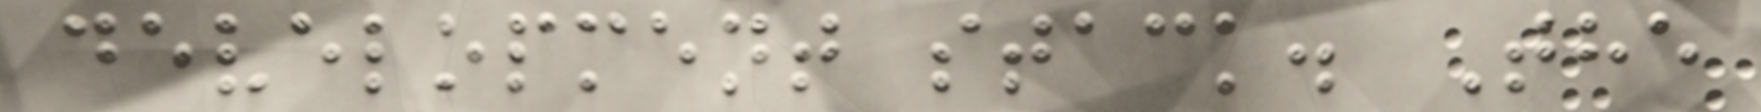development stack. The
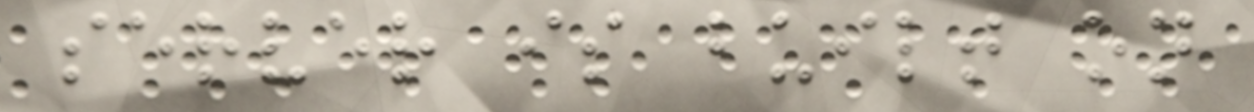server is built on
